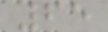65
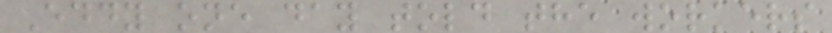Eddy one day told the workers
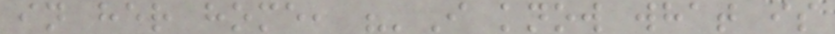in her home, "'I know what is
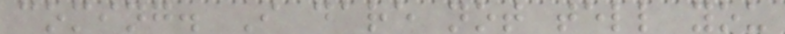coming. I dare not tell you
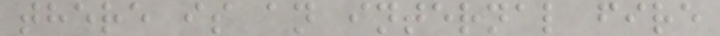there is an internal fire
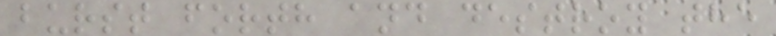burst forth and destroy the
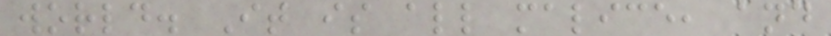world. It is all malice, and
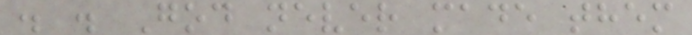. . God never made them
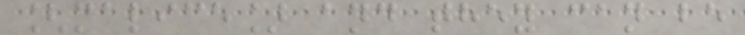[malice] and they can be
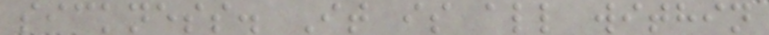sickness. It is all within
